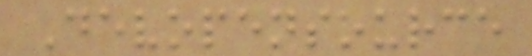Devopensource
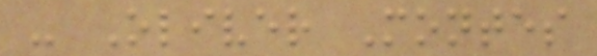- Oliver Montes
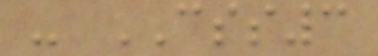- CSS3
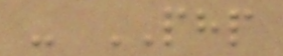- PHP
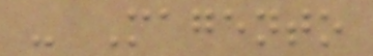- Magento
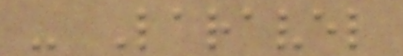- Laravel
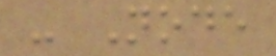- Node
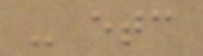- etc
